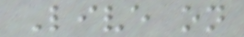Live on
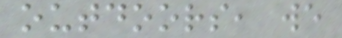outdoors, we
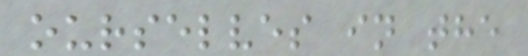ourselves in the
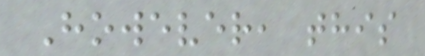However, this
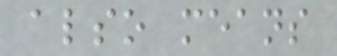also means
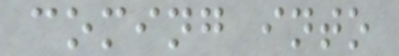coming into
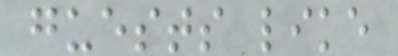guests like
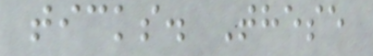ticks. These
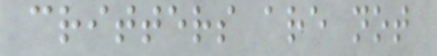critters are not
